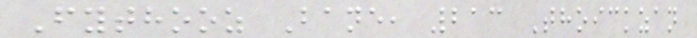Fythooz Bane, 213 Thoickzan
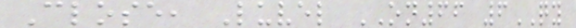Close, Luvel ON66 6QY
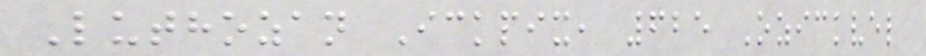Luthozan Ickpix, 625 Ozickvel
